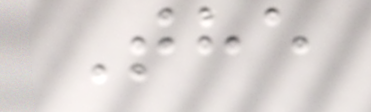The
